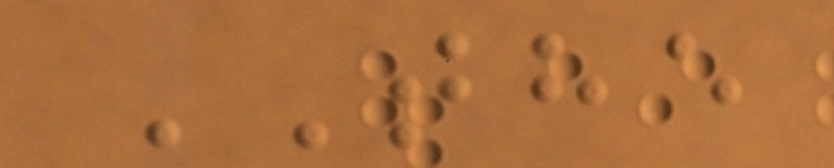THE
